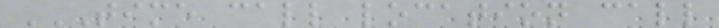TIME CALL LOCATION CALL
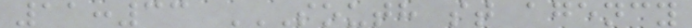11:33 SOUTH ST AGENCY
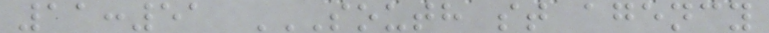11:51 SOUTH ST AGENCY
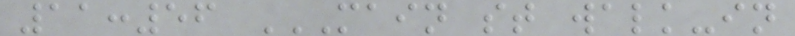11:56 MAIN ST WALK-IN
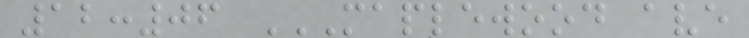12:06 MAPLEWOOD AVE
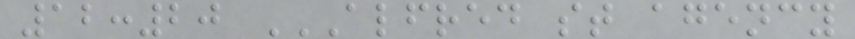12:20 ALFRED ST AGENCY
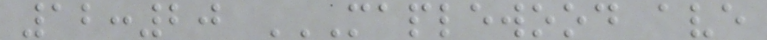12:20 MAPLEWOOD AVE
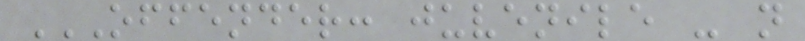OFFENDER: JUVENILE - N
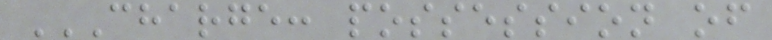CHARGE: POSSESSION OF
